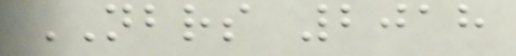NBRS 2018
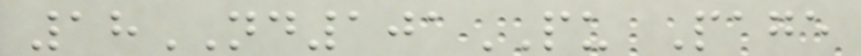18ND101PU Page
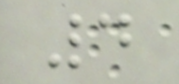4
